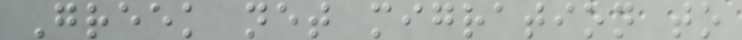Greek net migration to
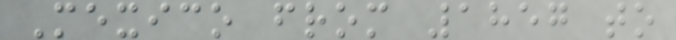Mexico from 1857 to
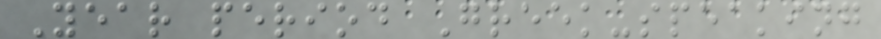Year period Greek-speaking
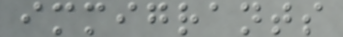immigrants
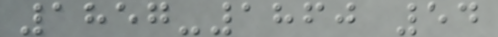1857-1860 54
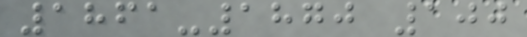1861-1870 100
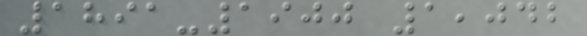1891-1900 1,042
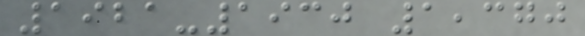1921-1930 1,370
